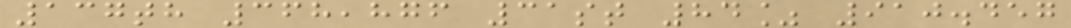137th 368,876 31st 84% 910.457
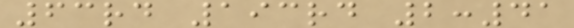63rd 193rd 2:41
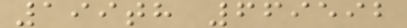199th 669592
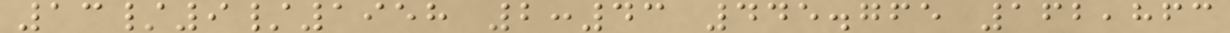13/9/1958 2:43 445.765 162,863
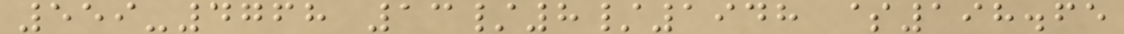559-4768 13/8/1948 $198.65
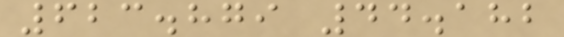623.879 44.182
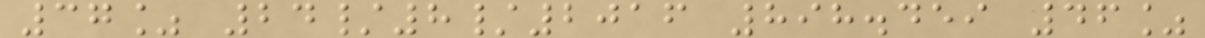37% 24/8/2016 898.459 46%
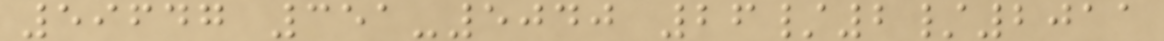59647 351-5040 26/2/2011
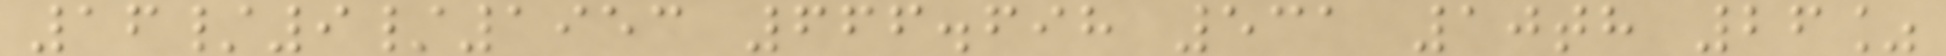16/9/1953 666.698 531 10th 26%
